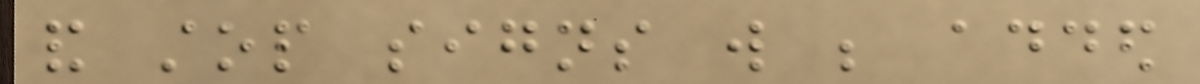and stop signs will be added
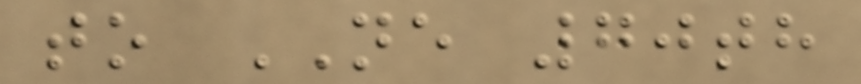to NE 70th
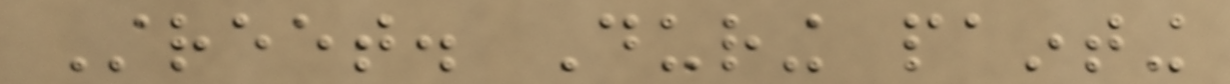Street. During painting
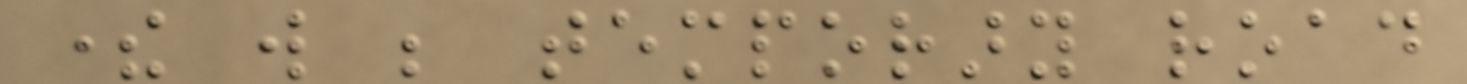there will be temporary road
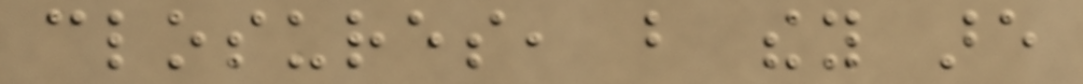closures, but they are
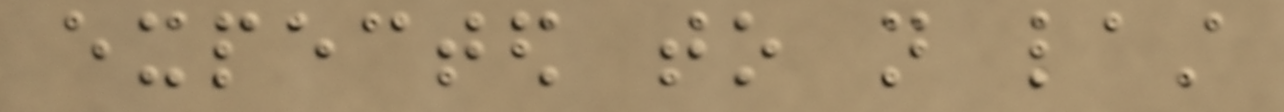expected to not last
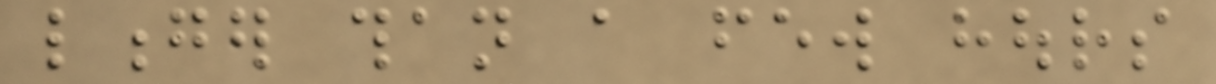longer than a few hours
